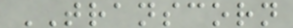TRANSCORN
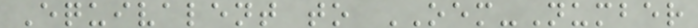Equivalent to OEM-Number
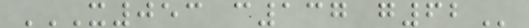X053 C137 G62
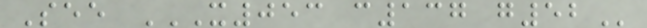See X053 C137 G52
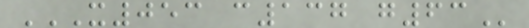X053 C137 G63
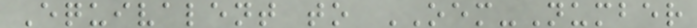Equivalent to OEM-Number
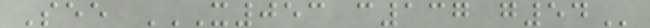See X053 C137 G54
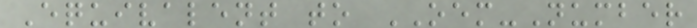Equivalent to OEM-Number
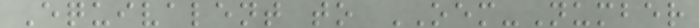Equivalent to OEM-Number
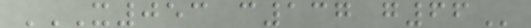X053 C137 G66
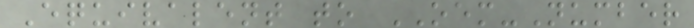Equivalent to OEM-Number
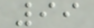99
